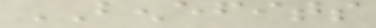BENEFITS
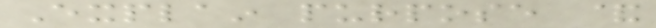Explain purpose &
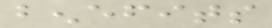benefits
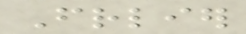Friendlier
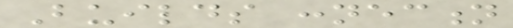Builds connection
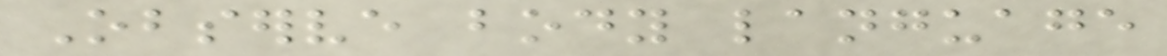Observe body language
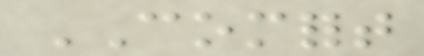COMFORT
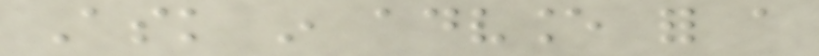Ask in advance for a
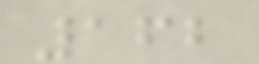162
